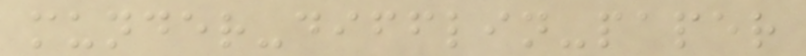munder-difflin-paper
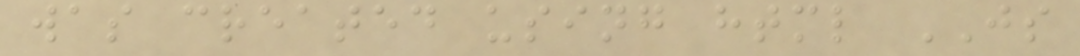was created using html JS
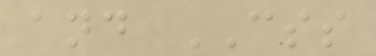and CSS
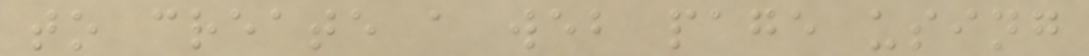to create a web page using
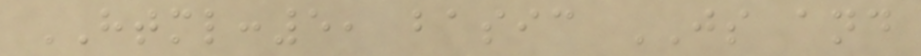HTML:5, basic JS and
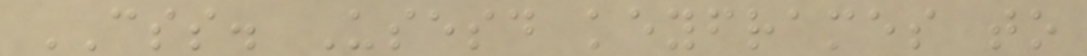CSS. Usesd keyframes to
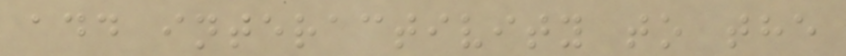add interactivity to the
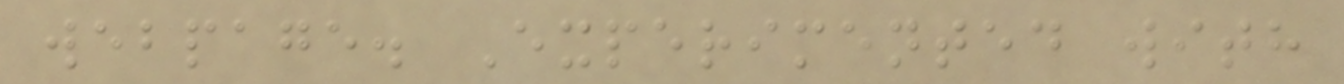webpage. Experimented with
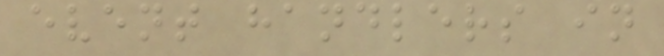event handlers in
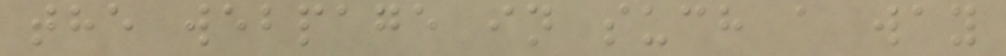the webpage in such a way
